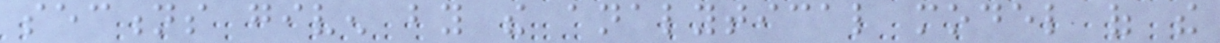sections given by the analytical model of the
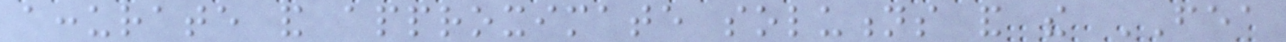accurate and approximate solutions and the FEA
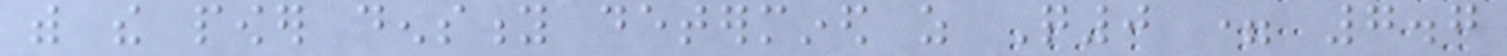with the power density determined as Q0 = 7.7
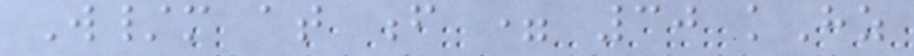W/m at f = 30 kHz
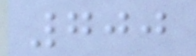700
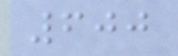600
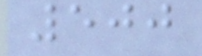500
